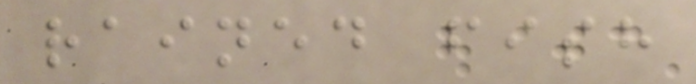rained fish
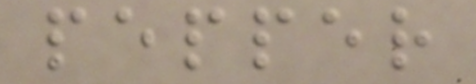pepper
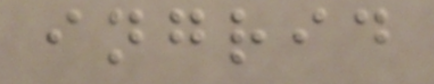ingrid
